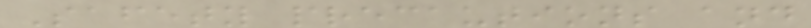Safety precautions and
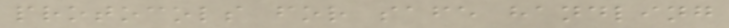protocols for safe handling
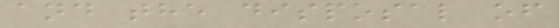and the disposal of
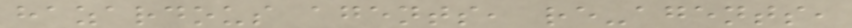hazardous agents, re-agents,
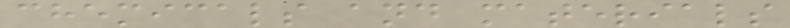chemicals and materials
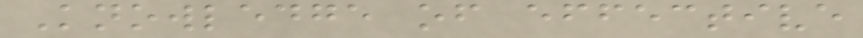Knowledge of effective
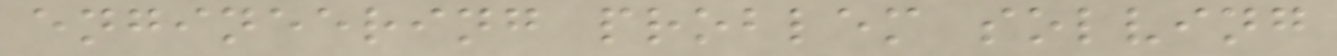engineering problem solving
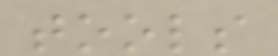tools
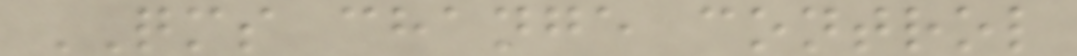QMS change control
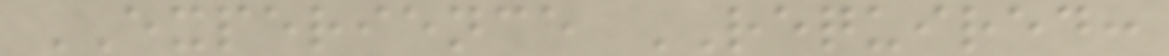EXPERIENCE REQUIRED:
